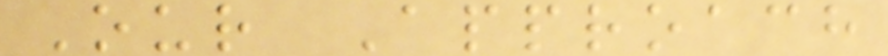Our Approach
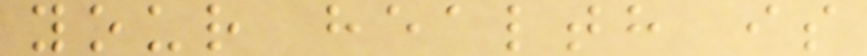your health is
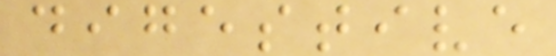digestive
